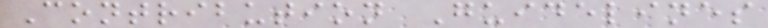Contribution Guidelines
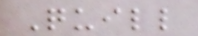Quill
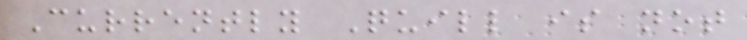Currently Quill is not
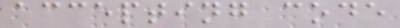accepting code
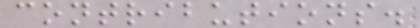contributions.
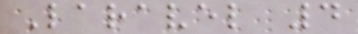Laravel 4
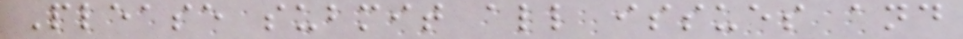Please submit all issues and
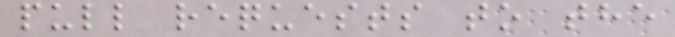pull requests to the
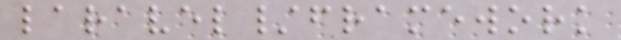laravel/framework
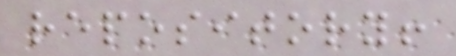repository!
